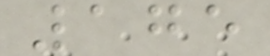175
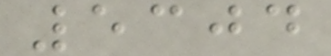5304
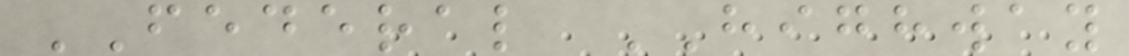FEDERAL HIGHWAY
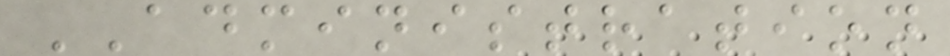ADMINISTRATION
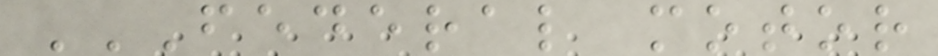FEDERAL MOTOR
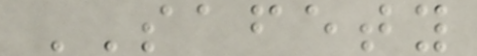SAFETY
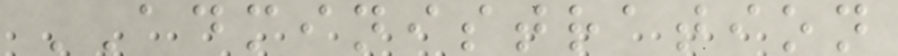ADMINISTRATION
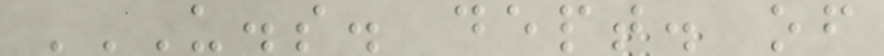U.S. DEPT. OF
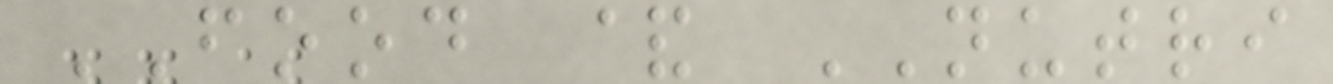FOOD & NUTRI
